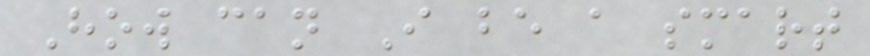How can I be a smart
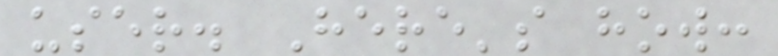user. Here's how:
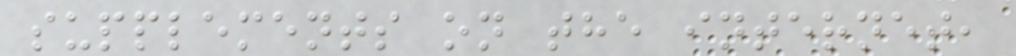supplements on the internet,
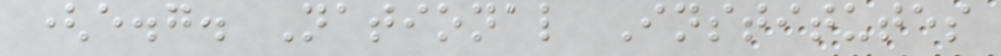(e.g. National Institutes
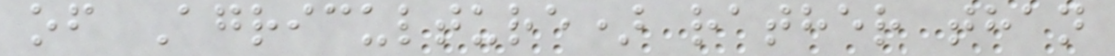of Agriculture) rather than
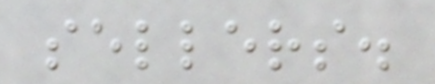sellers.
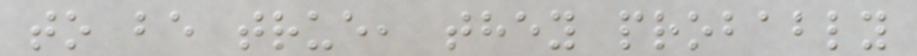to be true, they probably
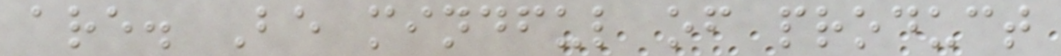are. Be mindful of product
